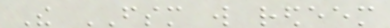The FSM will redeem
